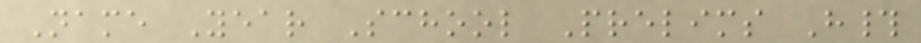Name Year School Prelims H#
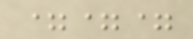===
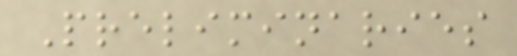Preliminaries
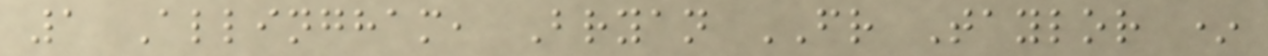1 Allingham, Bryan FR Taylor *
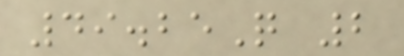49.25Q 2
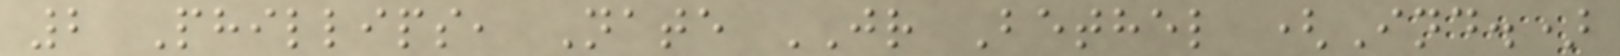2 Phillips, Nate JR Bethel (Ind.)
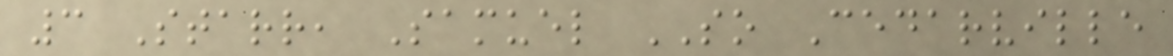3 Starr, Samuel SO Cedarville
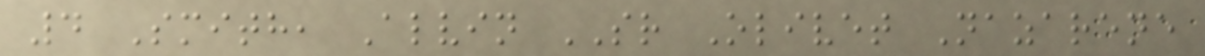4 Smith, Alvin SR Olivet Nazarene
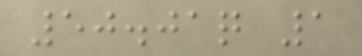50.01q 1
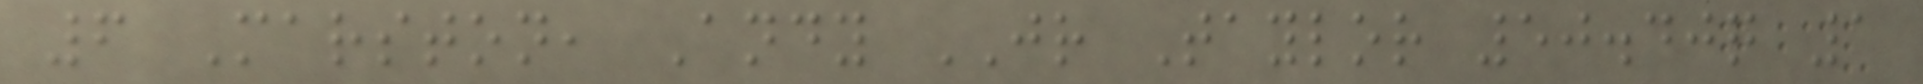6 Marston, Andy JR Taylor 50.40q 1
